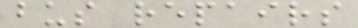bus repairs
